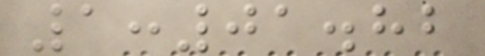1:01.82
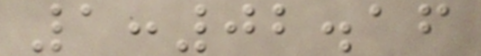1:02.16
